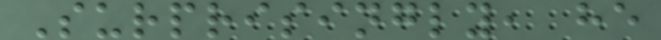Surprisingly, he
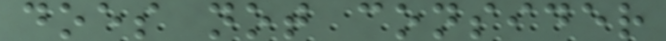does not consider
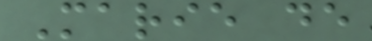Marie de
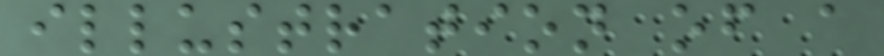illustration of a
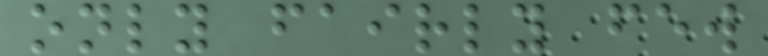only fairly few
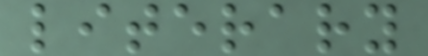literary
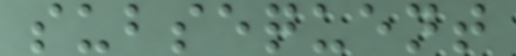subsequent
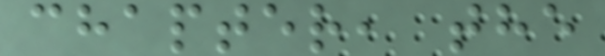chapter, the
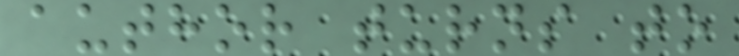author turns to
